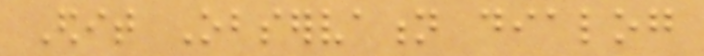Edit Observation dialog
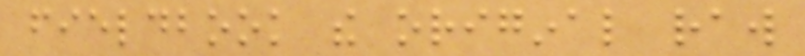fieldbook the original raw
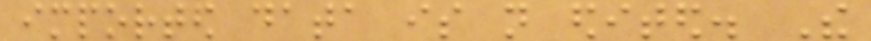imported data is not edited. The
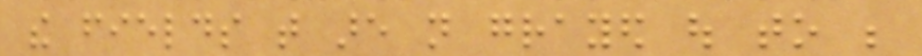the fields that are not grayed out to be
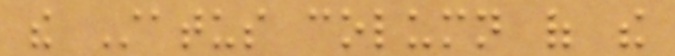the Status column of the
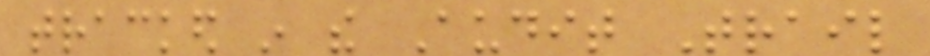tracked in the Audit Trail
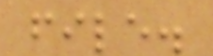file.
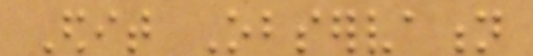Edit Observation
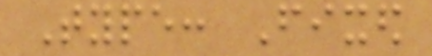Type: Fixed
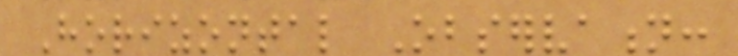Horizontal Observation:
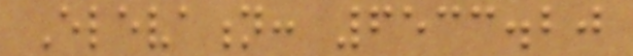Elevation: 6533.20
